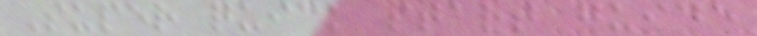Super quick start guide
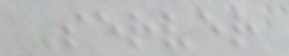Server
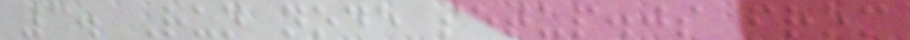3. Run node setup.js from
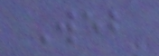Web
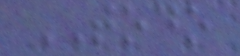TODO
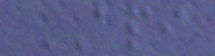API
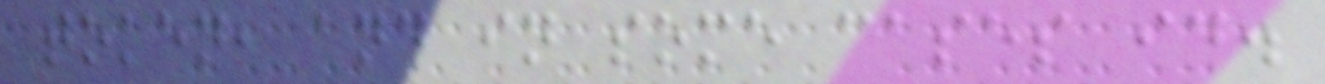token, and in some cases id.
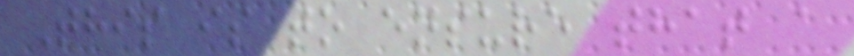This is to ensure that a
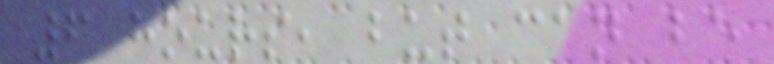6 hours, but can be
